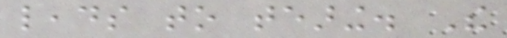leads to tearing. The
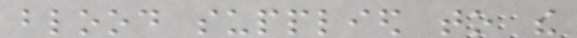blood supplied to the
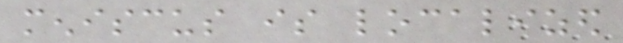meniscus is localized
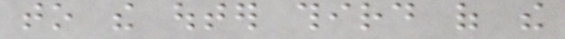to the outer third of the
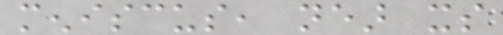meniscus, near its
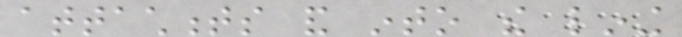attachments and into the lining
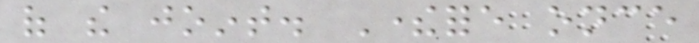of the joint. Therefore once
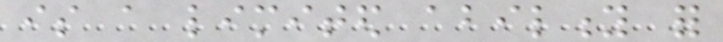is a limited ability for
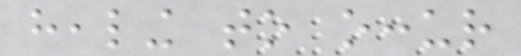healing to occur
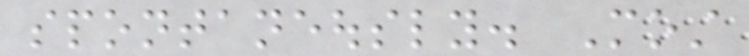spontaneously. Most
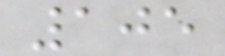105
